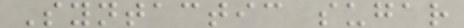Syntactic sugar
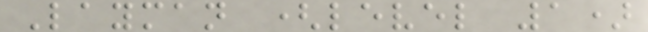Layman (level 1)
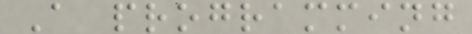A programming
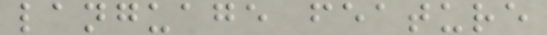language feature
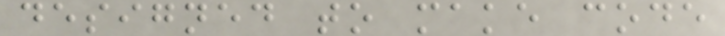designed to make code
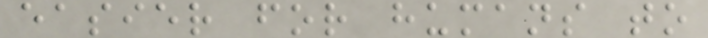easier for humans to
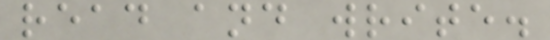read and write.
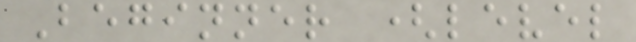Beginner (level
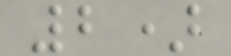2)
